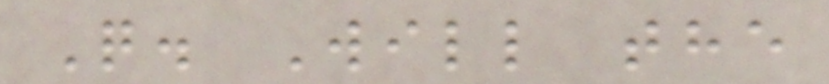Q. Will the
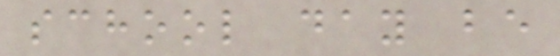school day be
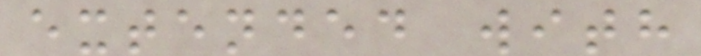extended with
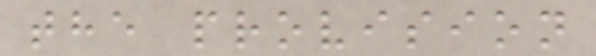the provision
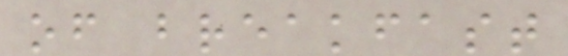of breakfast
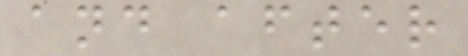and after
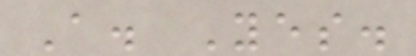A. Yes.
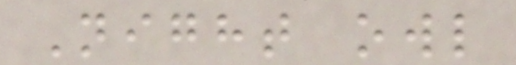Night owl
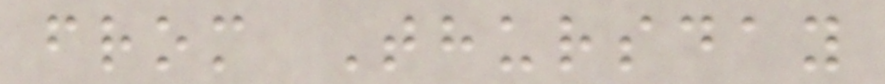from Thursday
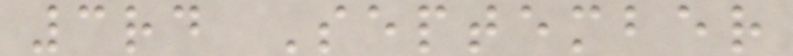3rd September
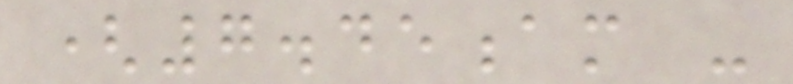(7.45am -
